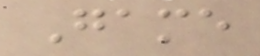Game
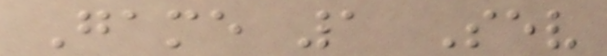Game 1 Sev
